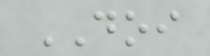DOI
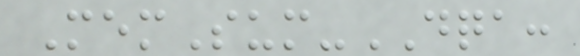MemSum-DQA:
